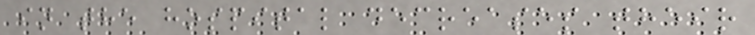in the hospital decreases their
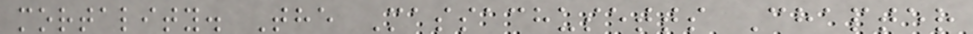mortality. The Massachusetts Chapter
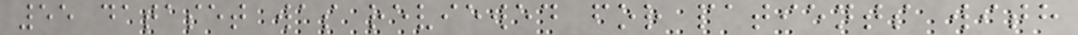55 dataset was reviewed for patients with
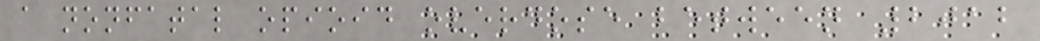a nonfatal opioid overdose between 2012
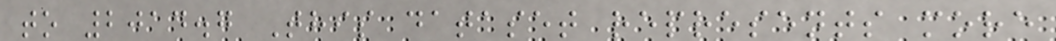to 2014.7 This dataset represents more
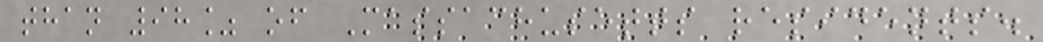than 98% of Massachusetts residents.
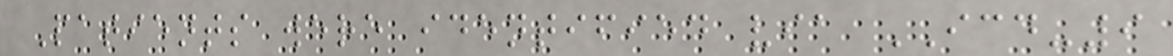Patients were identified via ICD-9
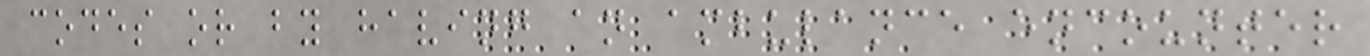codes or by having an ambulance encounter
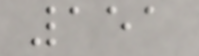151
